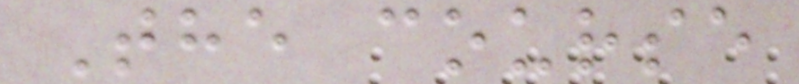The course
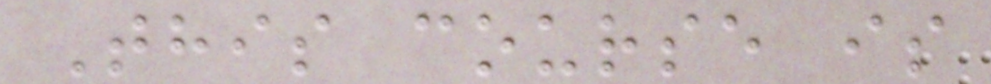This course is
